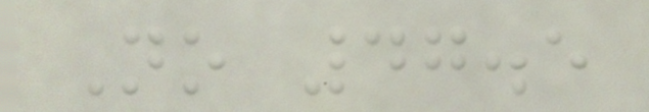No 47.5
